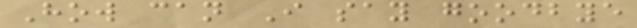How can I say goodbye
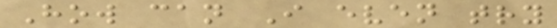How can I even try
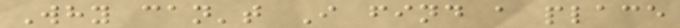Why can't I find a place
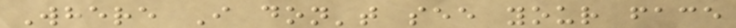Where I don't see your face
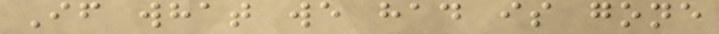If what we had is gone
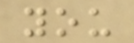you
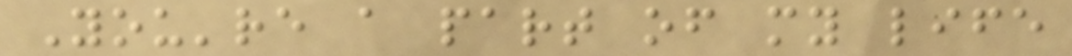You're a part of my life
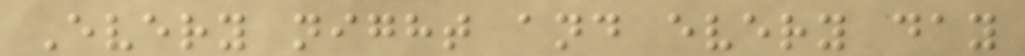Every night and every day
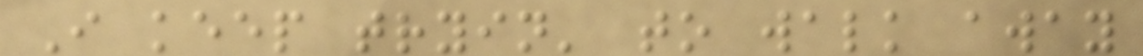I keep tryin' to walk away
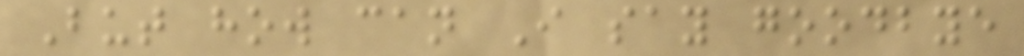But how can I say goodbye
